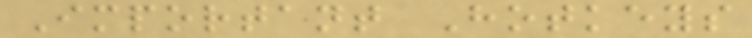Important Hotkeys
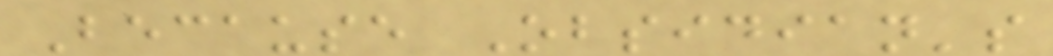Because Obsidian's
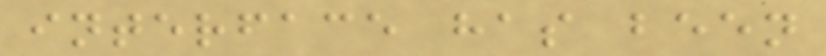interface has been
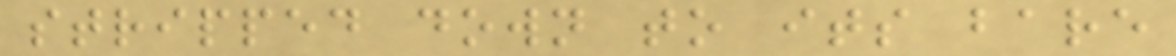stripped down to its bare
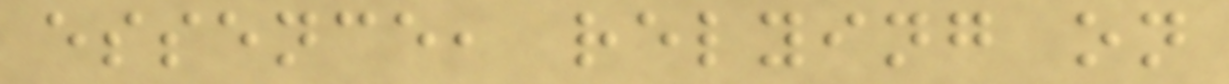essence, relying on
